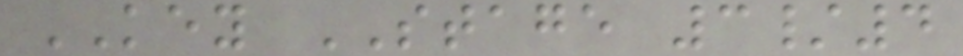KEY STAGE 3/4
